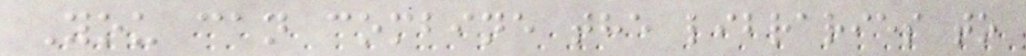You can combine the libraries to
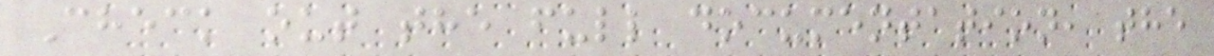Check out the full documentation, the
